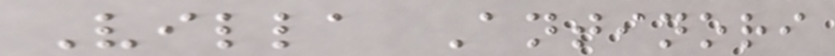Villa Antinori
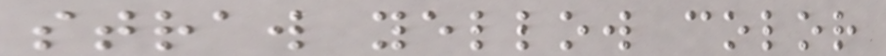straw yellow color
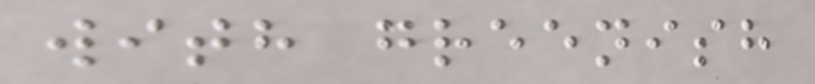with greenish
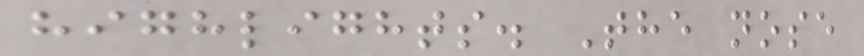highlights. The nose
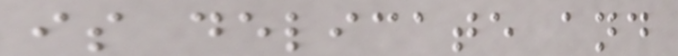is delicate and
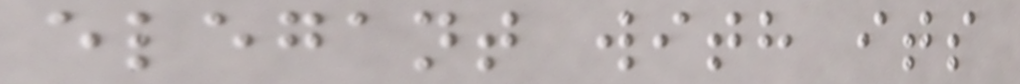elegant with its
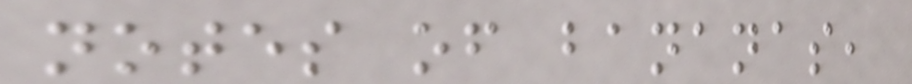notes of bananas,
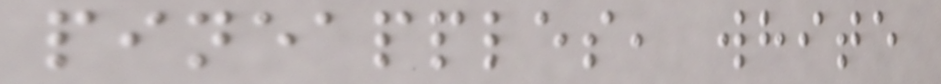pineapples, white
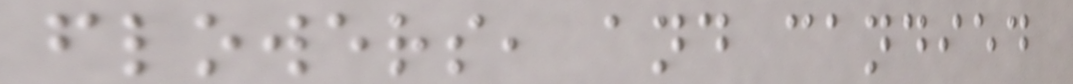flowers, and candied
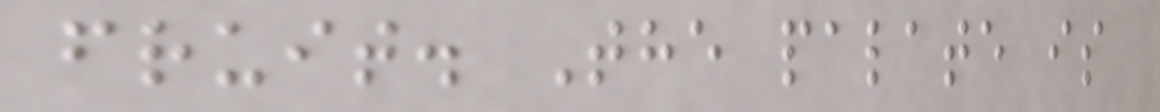fruit. The palate is
